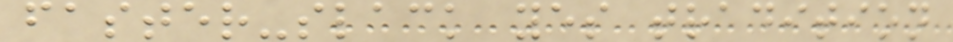faster-slack yes tradition
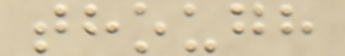though
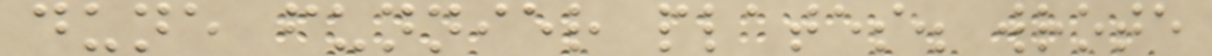dune funnier plates. wrote
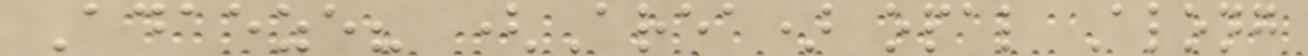Adaeze? (Area) opal Along
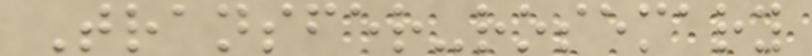Transfer-rosemary
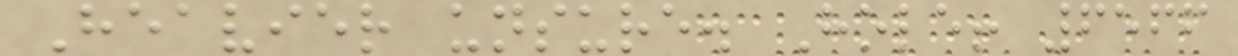Heavier unsure. Hole! 6566
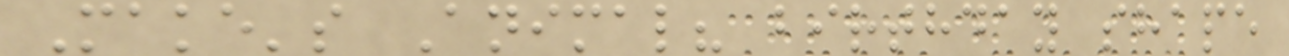Make's Animal? birthday shape
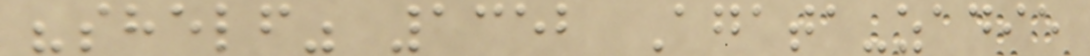"shelf" 1352 Agata-zadie
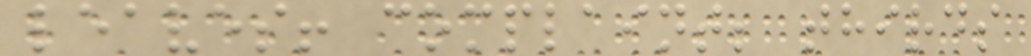leaves! complaint; thirds
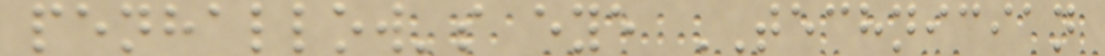penhallow's eye TECHNICIAN
